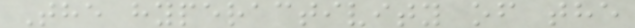The hyperactivity of the
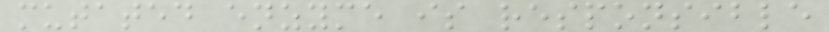mutated enzyme is responsible
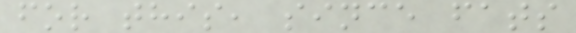for this, since fats
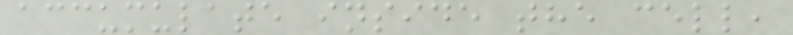accumulate inside the cell,
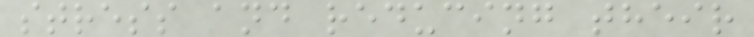stress and reducing their
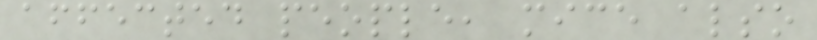affected people, mice also
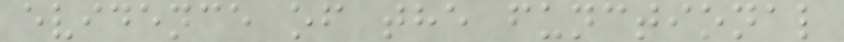evidence of the functional
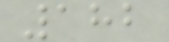182
